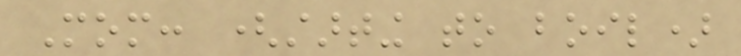Mom: (starting to boil)
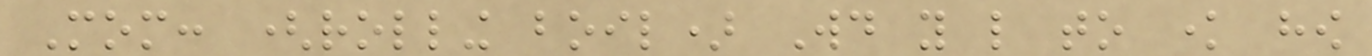Mom: (rolling boil) Would you like to know how
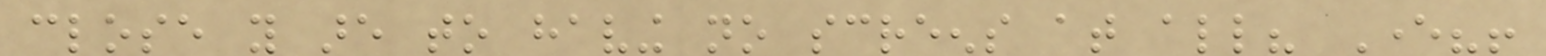close you are to having no screens at all? Ever?!
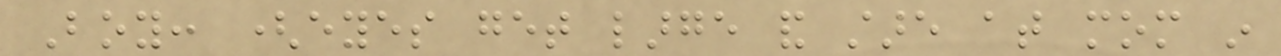Boy: (eyes get large and stare at mom in
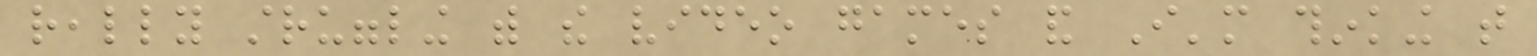really struggling with the video games and I'm thinking that
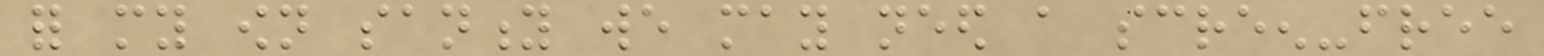for my own sanity we may need a screen-free
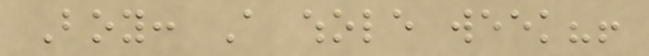Boy: A whole week?!
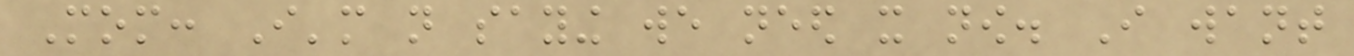Mom: I'm not saying we need it now. I want
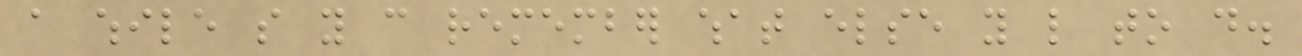a while so you can remember what else you like to do.
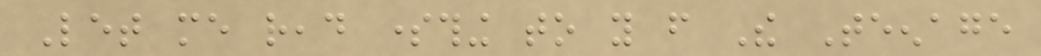Let me read something to you from The Teenage
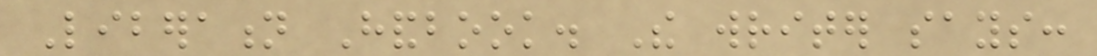Liberation Handbook. The writer says:
